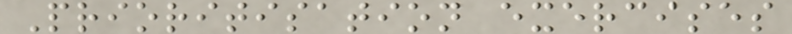Prioritisation exercises
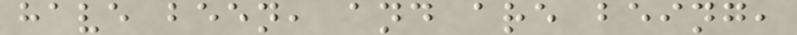have been, and are being,
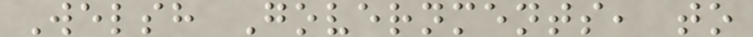Welsh Governments, to
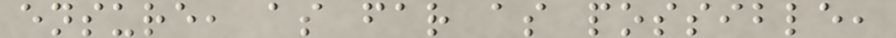ensure, as far as possible,
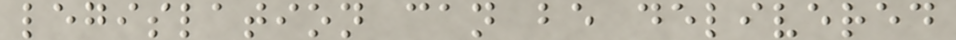legislation can be delivered
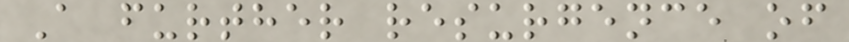A further resurgence of
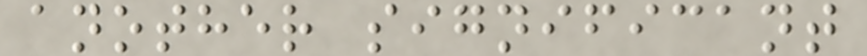another significant
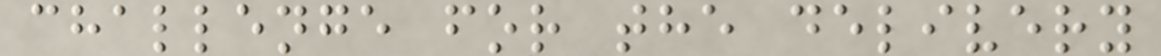challenge for the delivery
